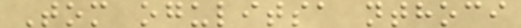Tom ogulitsa nthoci
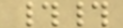##
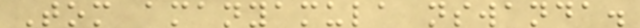Tom amanyamula nswanda.
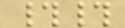##
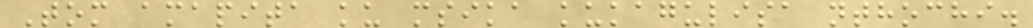Tom amapita ku msika kukagulisa nthochi.
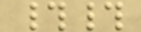##
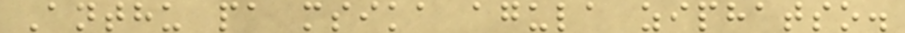Anthu pa msika agula ziphatso.
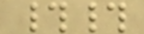##
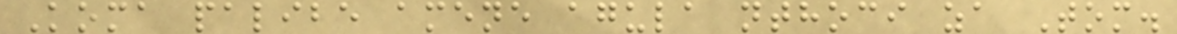Koma palibe amene agula nthoci za Tom.
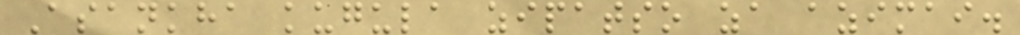Asankha kugula zipatso za azimai.
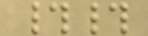##
